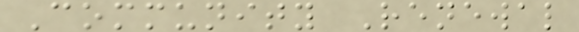Community Renewal
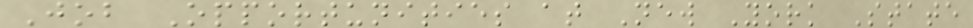Job Opportunities at New York State
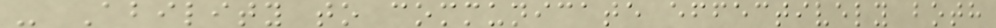- Ability to communicate effectively both
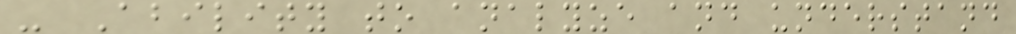- Ability to analyze and understand
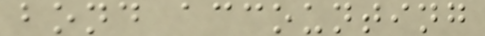bond accounting
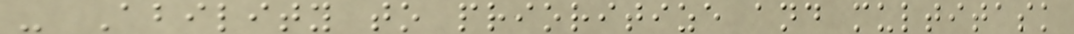- Ability to prioritize and multitask
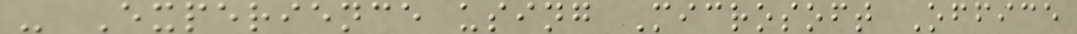- Experience using Microsoft Office
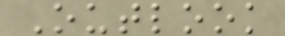Outlook
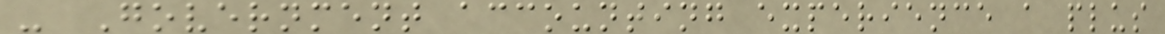- Government accounting experience a plus
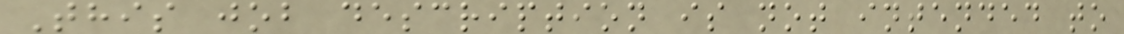This job description is not intended to
